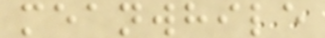meanwhile
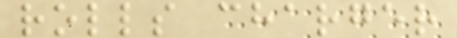rolls charger
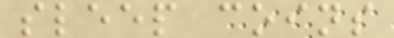sleep coins
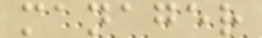manager
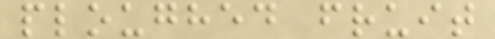ploughed fruit
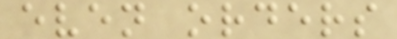even orders
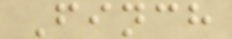Finch
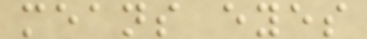means eyes
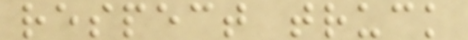respect truck
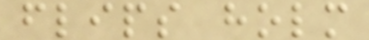flips holm
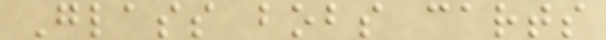Glass bobs carts
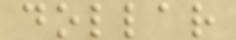dollar
